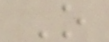O
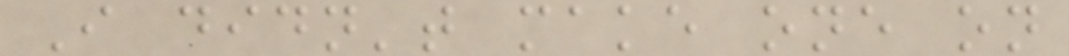I didn't make one on
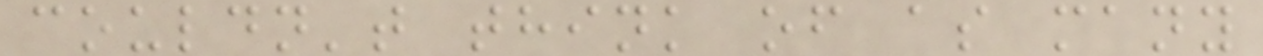couldn't think of as many
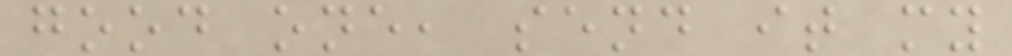good one, send it my
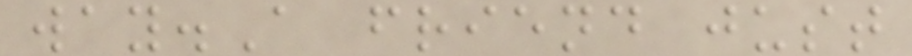way.A friend just
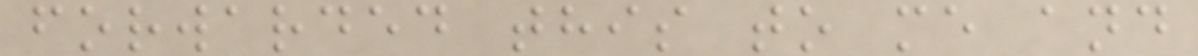forwarded this to me and
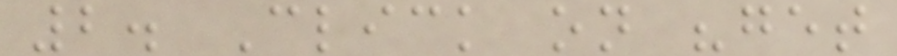2. Click on "get
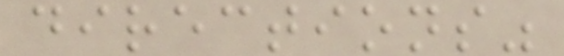directions"
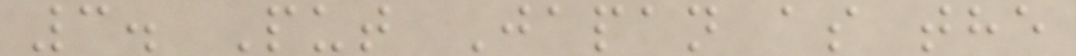3. Put Japan as the
